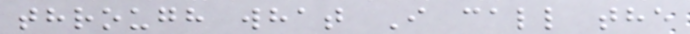through what I call the
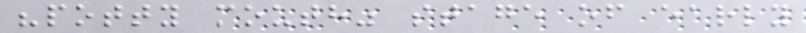"potty mouth" stage of early
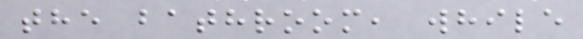the bathroom, while
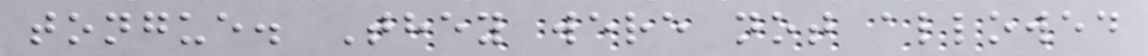tongue. They were not allowed
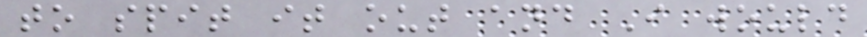to spit it out and I would
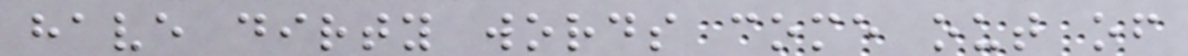have dirty words come out of
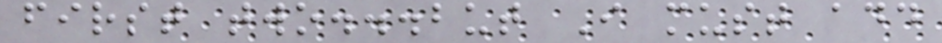first two...but I must add
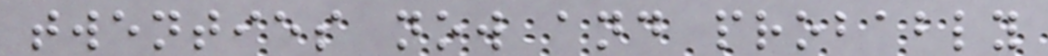twenties now and probably
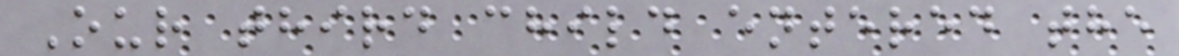Our third child entered the
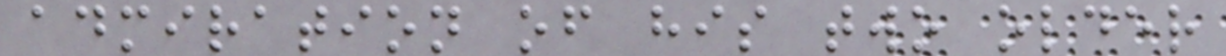admiration of his two older
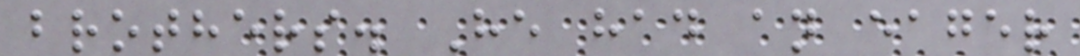brothers. He had an eager
